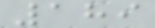189
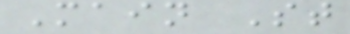Main St
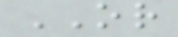OR
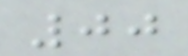00
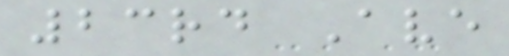23rd Ave
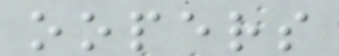oopers
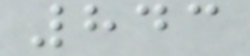843
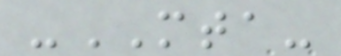-MTA-
